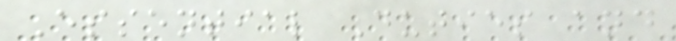Essential Duties and
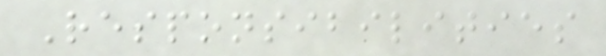Responsibilities
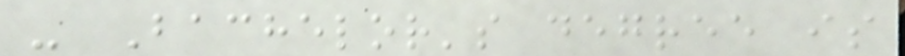- Bachelor's degree is
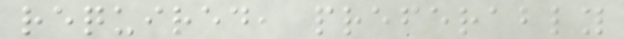required, preferably
